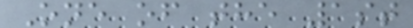One of the 1st
